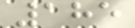185
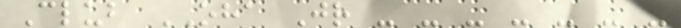Club OHA Jr - - - - - - -
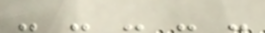- - - - -
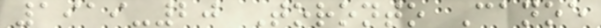1919-20 Toronto Canoe
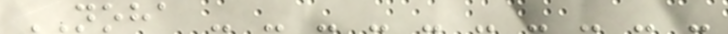NOHA - - - - - - - - - -
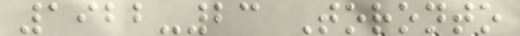1922-23 Toronto
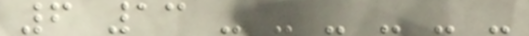6 13 - - - - - -
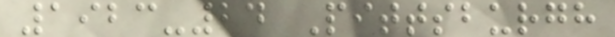1923-24 Pittsburgh
